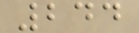244
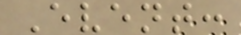Event:
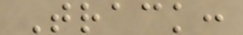Track:
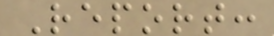Report:
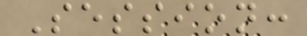Session:
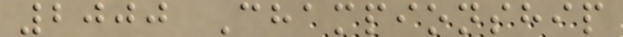2000 Championship
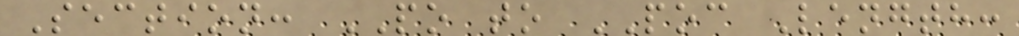Section: PO to POC Length:
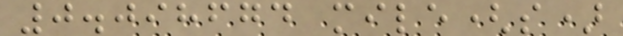0.098674 mile(s)
